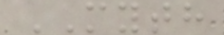MYTH
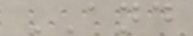AND
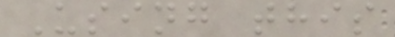Using this
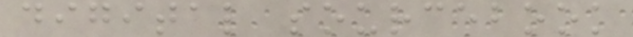digital sourcebook
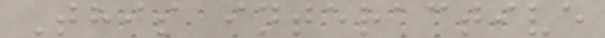This interactive
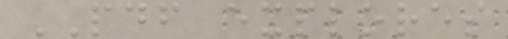PDF explores
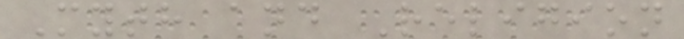Myth and Religion
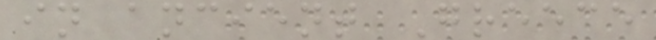in ancient Greece
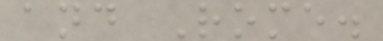and Rome.
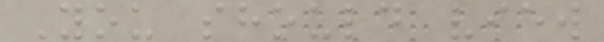You should view
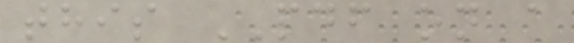this PDF on a
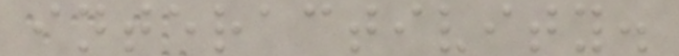interactivity.
